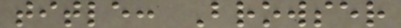title: Browser
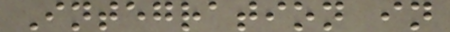Integration in
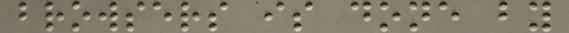browsers is done by
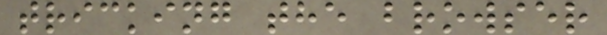tricking the browser
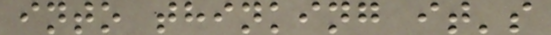into thinking it's
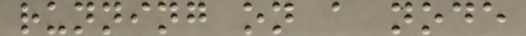running on a node
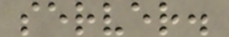server.
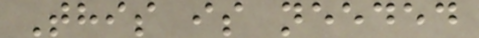This is needed
